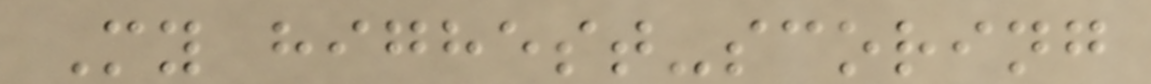My highest-scoring
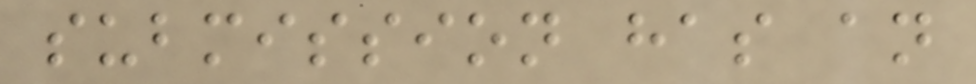submission has an
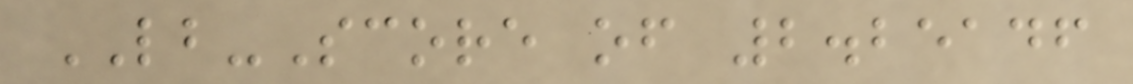LB-Score of 2.25146
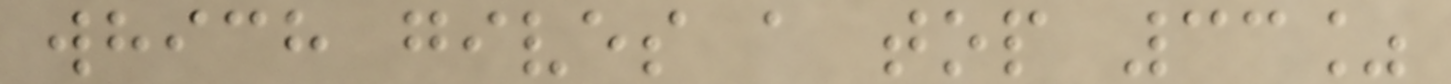which gives a top 33%
